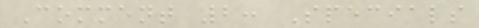Comment 2: Specials
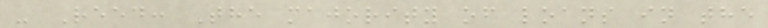- Reed: The majority of loans in the
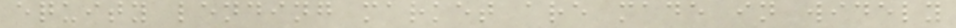equity lending market are made in widely
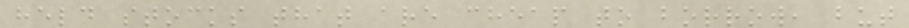held stocks that are cheap to borrow, but
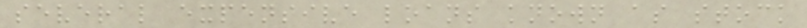several expensive loans known as stock
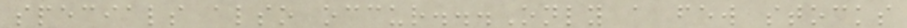specials also occur...Only a few stocks
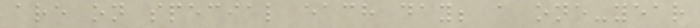are on special each day; a one-year
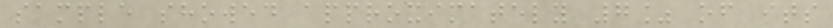sample showed approximately 7% of its
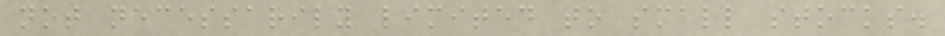not necessarily limited to small stocks.
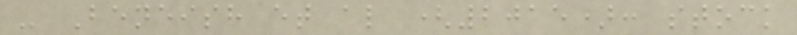- Beneish et al (2015): stock
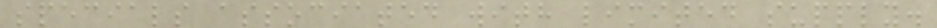specials associated with limited supply.
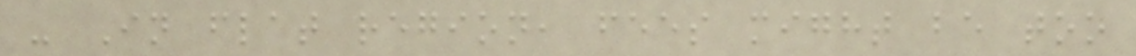- In flat region, fees might be too
